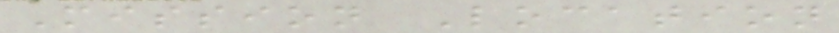Mission Location
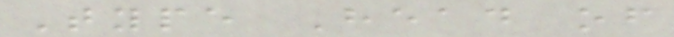Type Head of
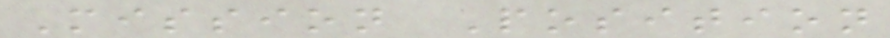Mission Position
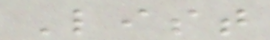List
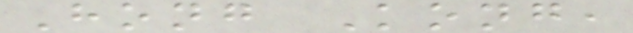Hong Kong,
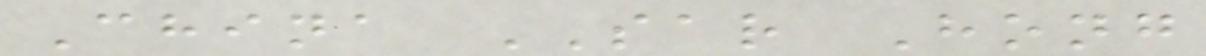China SAR Hong
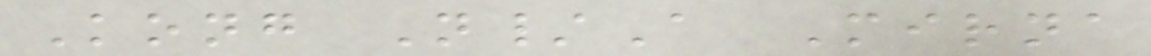Kong N/A Mirna
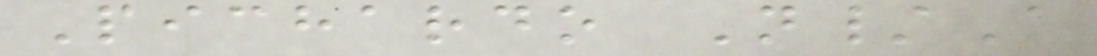Pichardo N/A
